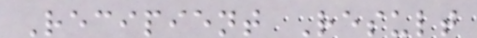Recipient Result
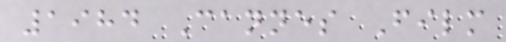1984 Cannes Film
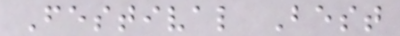Festival Best
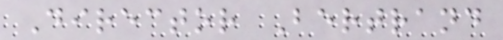Director Bertrand
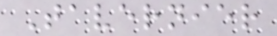Tavernier
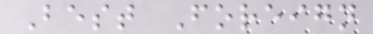Best Foreign
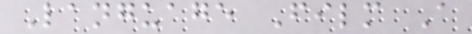Language Film A
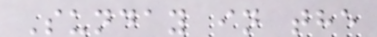Sunday in the
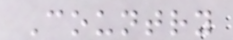Country
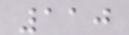110
